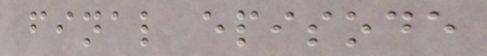final episode
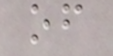of
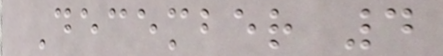December 4
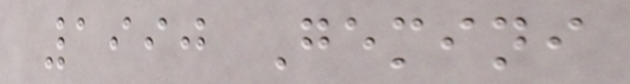1990 Gemini
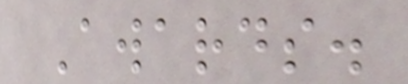Awards.
